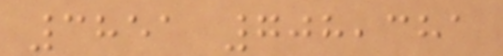3851 708,381
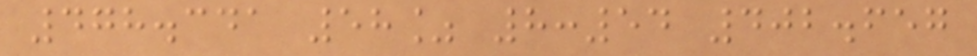478.341 58% 8:54 402.657
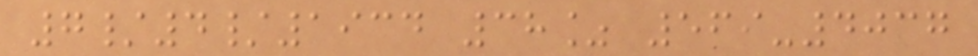7/4/1934 38% 569-4037
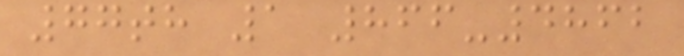77th 1 866-4862
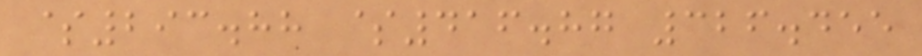$293.88 $416.87 326.455
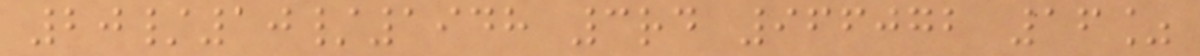20/10/1948 3rd 966072 16%
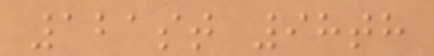121st 98th
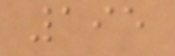195
